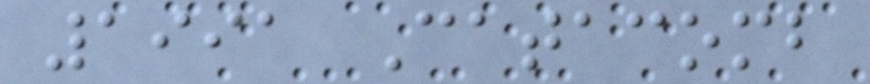1991 Catacomb
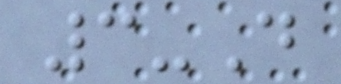3-D
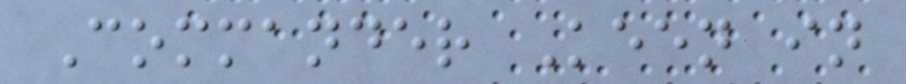Commander Keen in
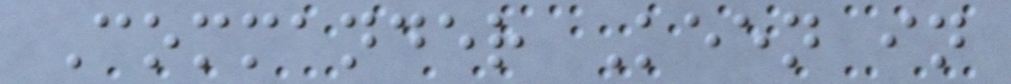Commander Keen in
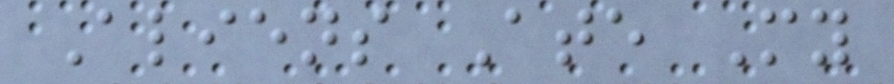Aliens Ate My
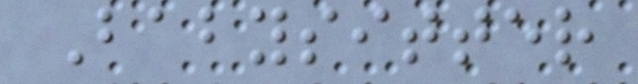Babysitter
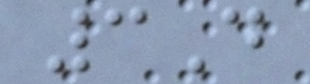3D
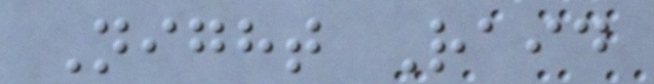Night Raid
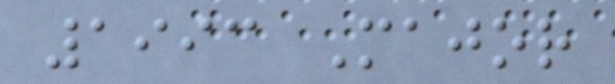1993 Major
